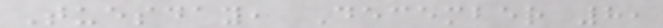Tuesday, December 8,
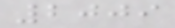2009
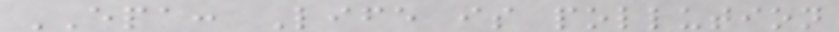EPA: Life is pollution
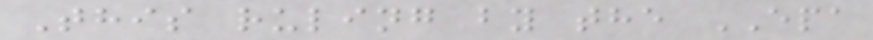This ruling by the EPA
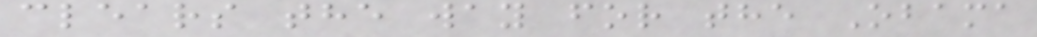clears the way for the Obama
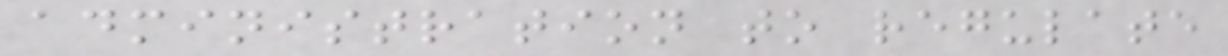administration to regulate
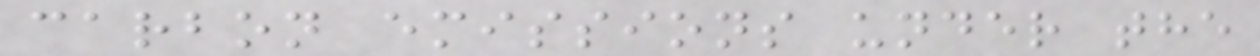carbon emissions under the
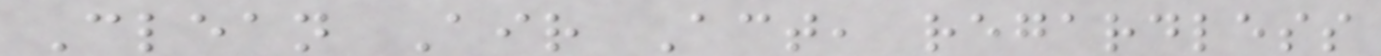Clean Air Act, regardless
